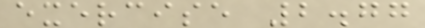exercise 2.77
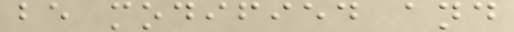be modified and
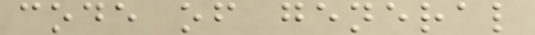code of general
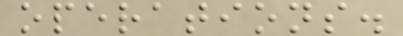operations.
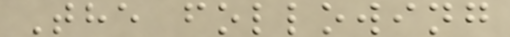The following
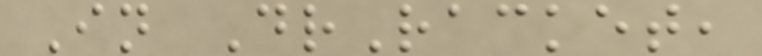In DrRacket,
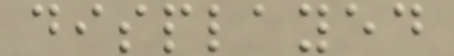displayed
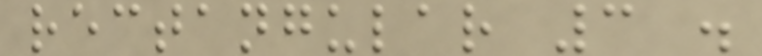rectangular 3 .
